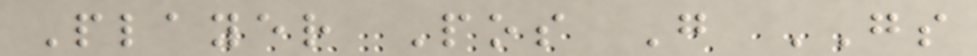Player Pos G GS
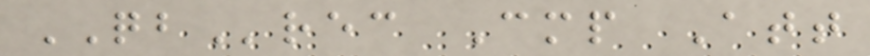QBrec Cmp Att
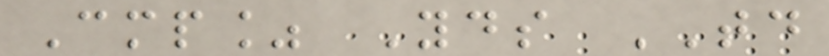Cmp% Yds TD
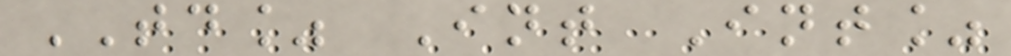TD% Int Int%
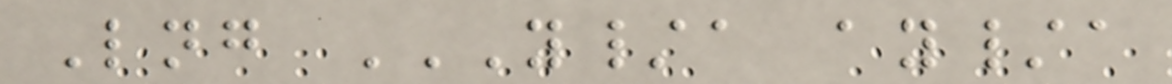Lng Y/A AY/A
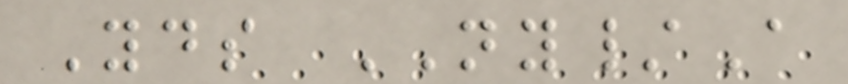Yds NY/A
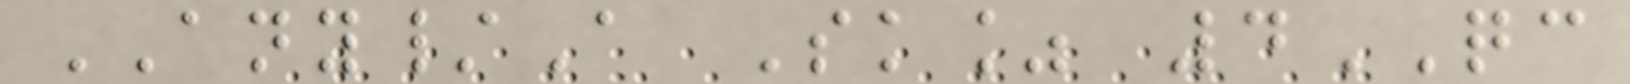ANY/A Sk% 4QC
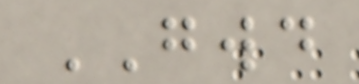GWD
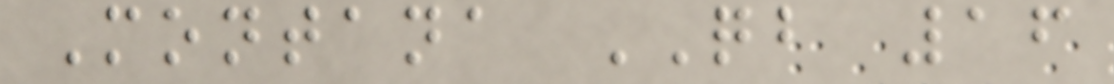Montana QB 16
